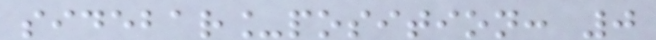sidebar_position: 0
